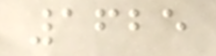1625
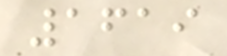1619
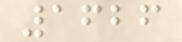1626
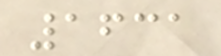1631
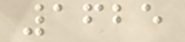1625
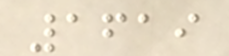1619
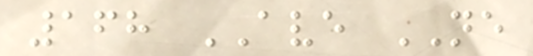168 AVE NE
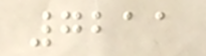7211
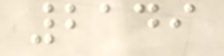2149
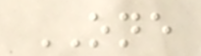ONE
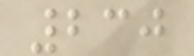230
